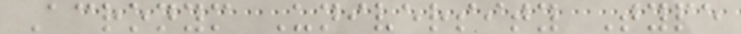Acronym University Type
